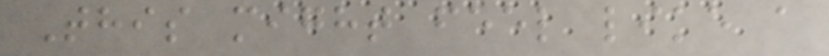This might feel like a
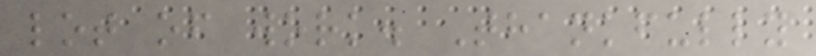lot of work. Thankfully
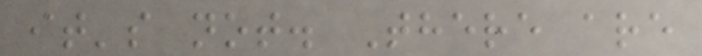it's not. There are
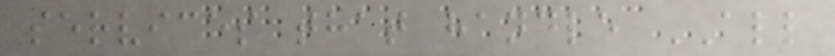services that handle ALL
